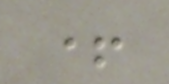+
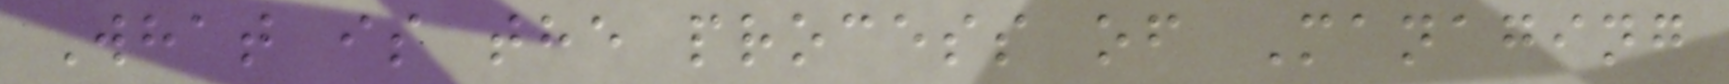What is the process of Managing
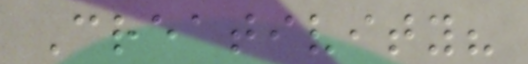Creativity?
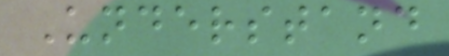Understand
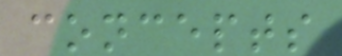concepts
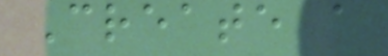Create a
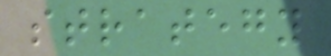strategy
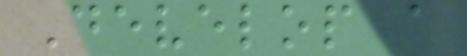Develop a
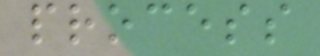process
